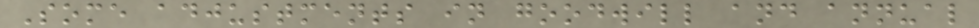Some adjustments in goodwill and annual
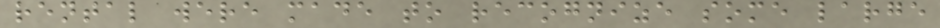rental were made to recognize some large
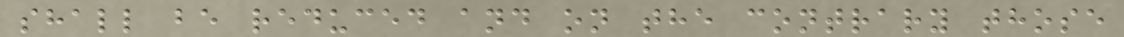shall be reduced and on the contrary those
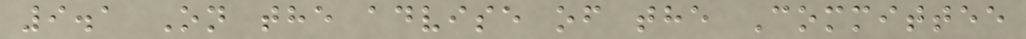9.1 On the advise of the Committee
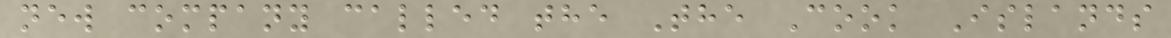new company called the The Cook Islands
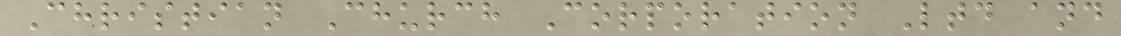Christian Church Corporation Ltd and
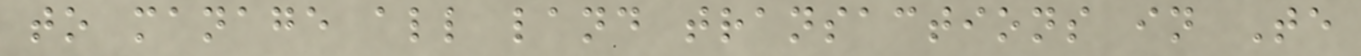to manage all land transactions in Te
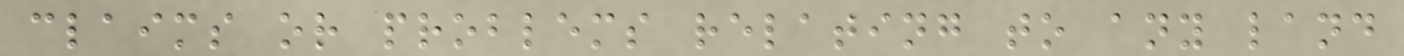claims or problems relating to any land
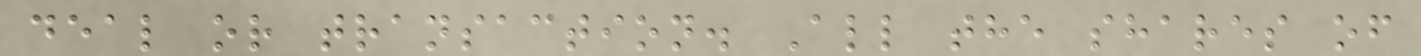deal or transaction. All the shares of
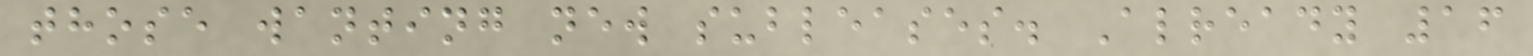those wanting new subleases. Already 16
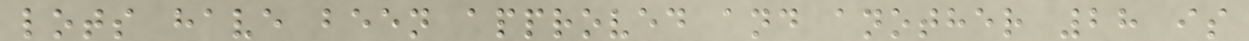lots have been approved and another 28 is
